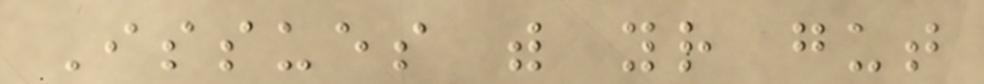Issues with your gut
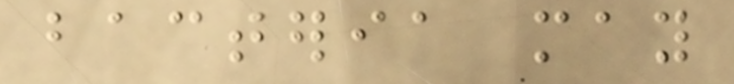bacteria may
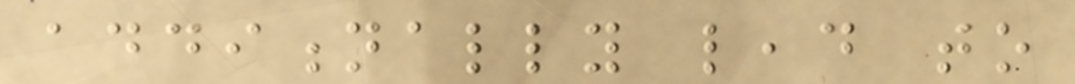additionally lead to
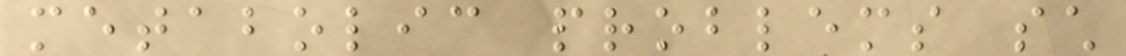metabolic problems such
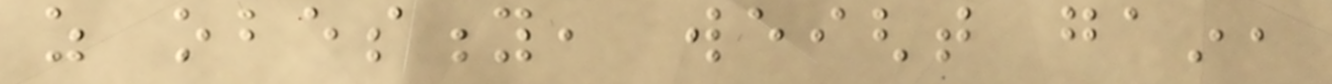as obesity, weight gain,
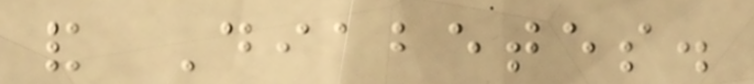and Diabetes.
